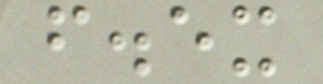f.ex
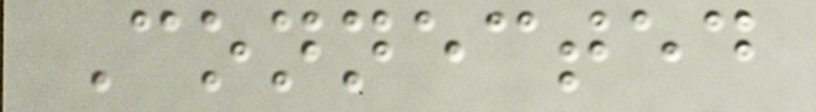Connected
